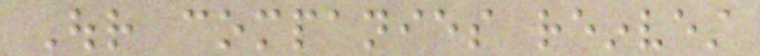Our companies reinvest
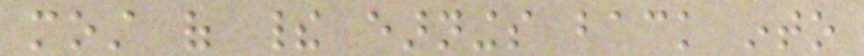most of their earnings back into
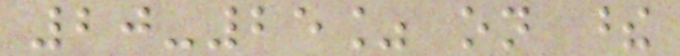20-25% on these
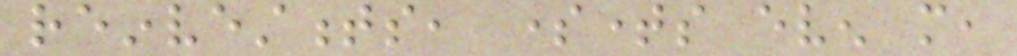reinvestments, sometimes even more,
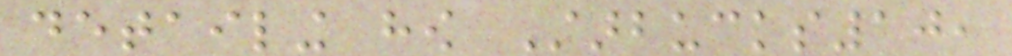detailing how Starbucks10,
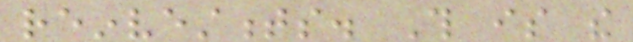reinvestments. This is the
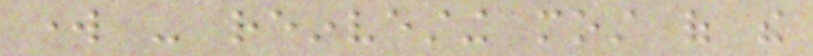work - reinvesting most of the
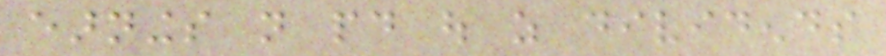earnings not paid out as dividends
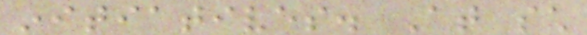initiatives. At such
